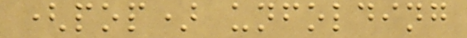(pop) unfolding
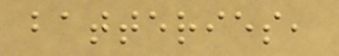batteries,
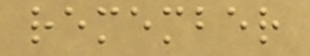remember
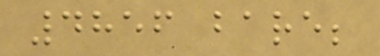4856 bare;
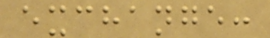exchange:
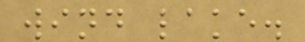wind lake.
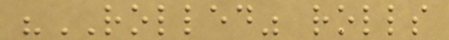"ROLLED" rolls
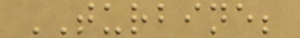TURBINE;
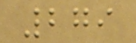279
